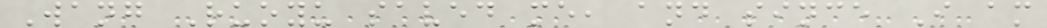Wang Ruoyu saved me, and since I am
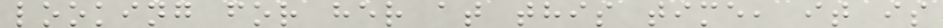looking for her at this time, it is
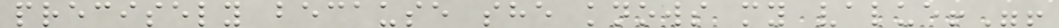precisely because she knows my value!"!
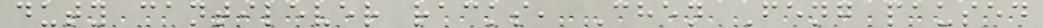duty cantilever racks, Chen Feng paused
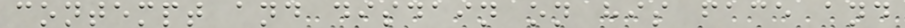contempt and disdain on his face and
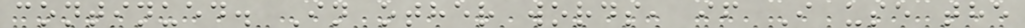continued. In other words, if I use the
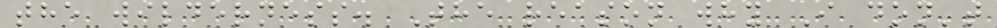the wilderness. The reason why I don't
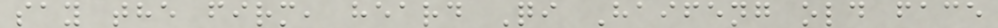say the firm, heard Qi Haifeng old face
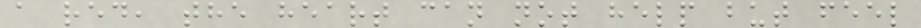a red, the heart can not help but feel
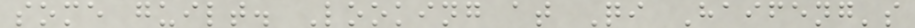some guilt. Looking at Qi Haifeng's
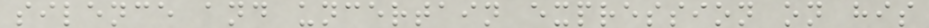silence and uncertain expression on his
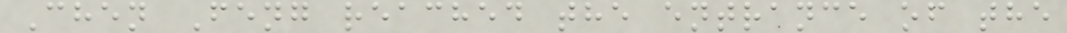Chen Feng reached the entrance of the
